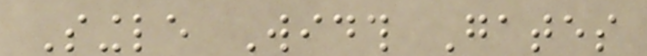Single Width Gates
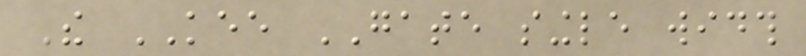The KEE GATE single width
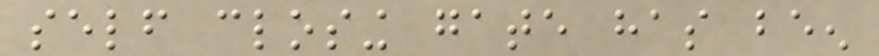self closing gate has been
